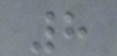8
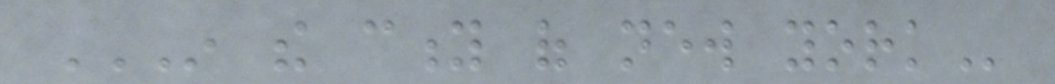IN THE CITY OF NEW YORK
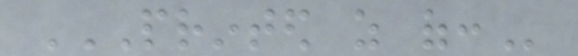PRINTED AS OF:
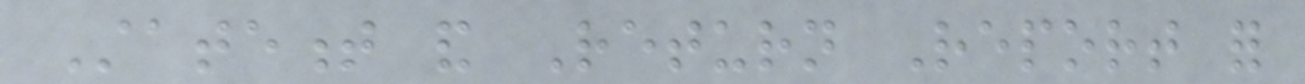Statement and Return Report for
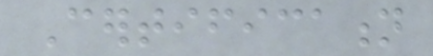Certification
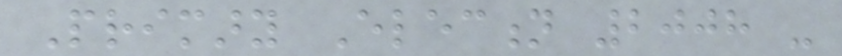Primary Election 2008 -
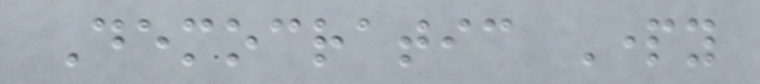Democratic Party
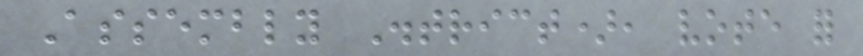Assembly District), vote for
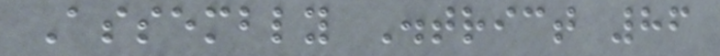Assembly District 86
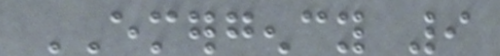EMERGENCY 9
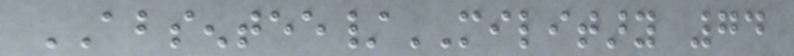ABSENTEE/MILITARY 74
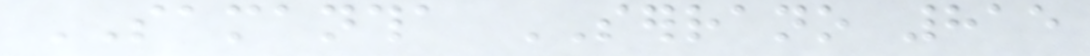SAMANTHA SERRANO 815
